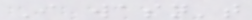I wasn't
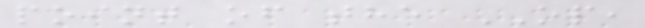point of the OP,
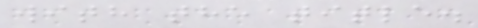with the title.
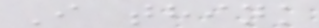I think
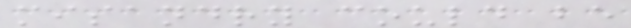misandry could be
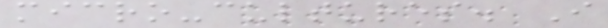micro-cultures. I
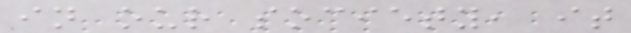in our society, it
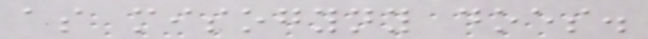as misogyny does.
